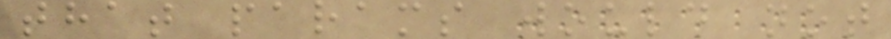that params would not
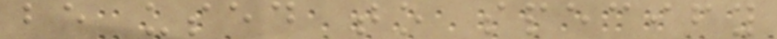be used to specify
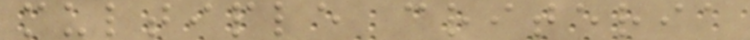multiple criteria
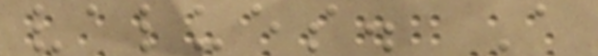values. A
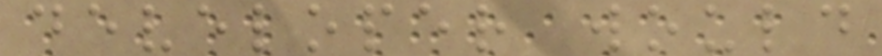developer would
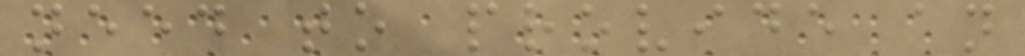need to provide an
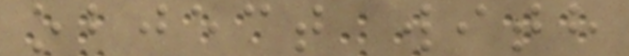object with
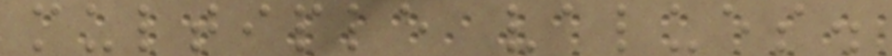multiple values.
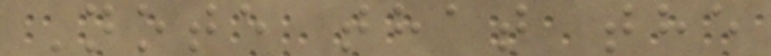Note that the
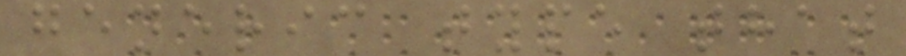generic type that
